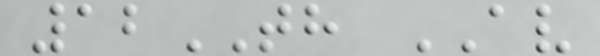12TH AV
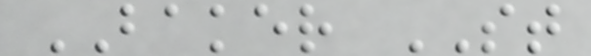BAKER ST
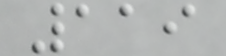119
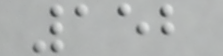152
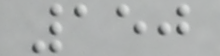150
